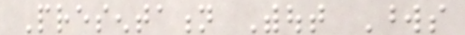Presentation Without Words
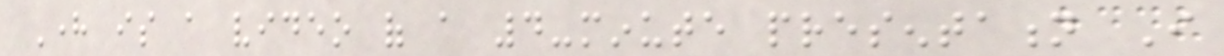Here is a video of a 4-minute presentation I
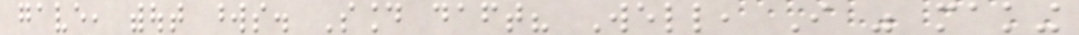gave, without words. Sound daft? Well, I was making
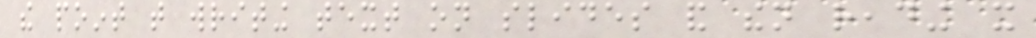the point that writing text on slides and then reading it
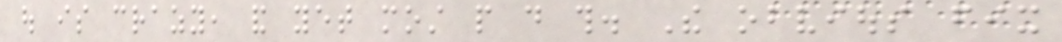out is crazy, and yet most people do this. The obvious fix
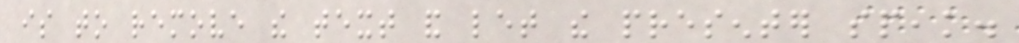is to remove the text and let the presenter speak.
